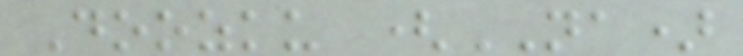Doozku (NA)
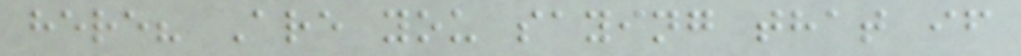here? Are you saying that if
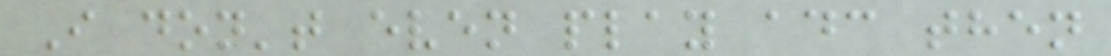I don't even play adc then
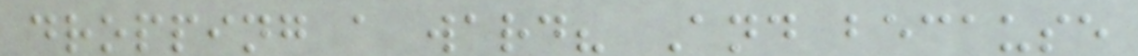dropping a ward? And because
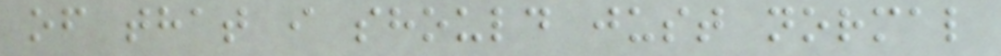of that i should just normal
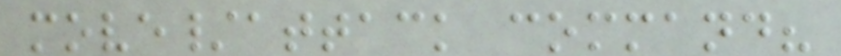move/attack command?
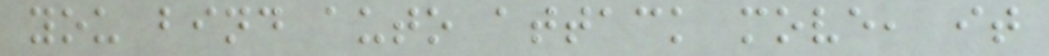you bind auto attack move, it
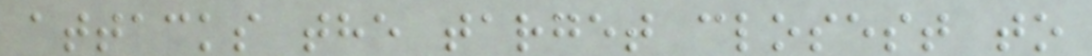attacks the target closest to
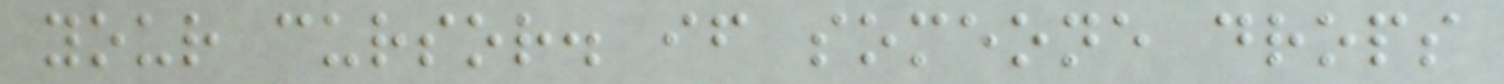your cursor. if someone drops
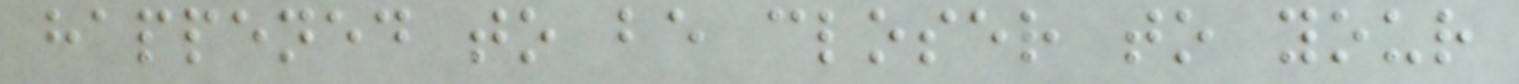happened to be closer to your
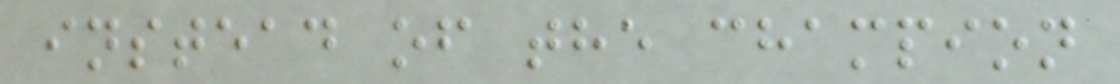instead of the champion
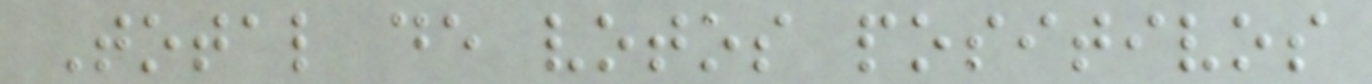Total de votos positivos
